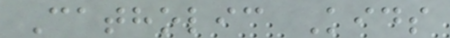Catholic Kids
